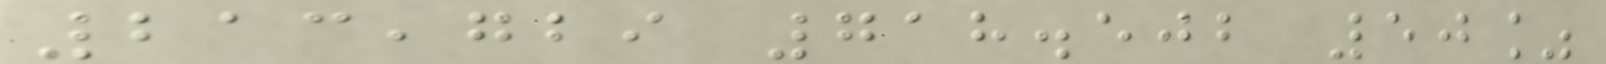213,729 718.502 50%
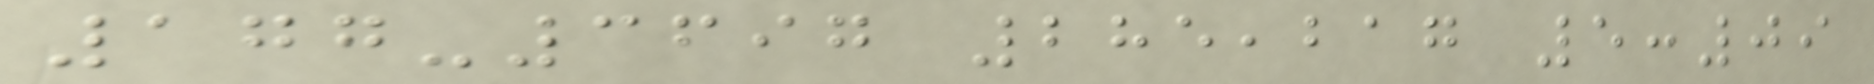177-3697 285,217 5:09
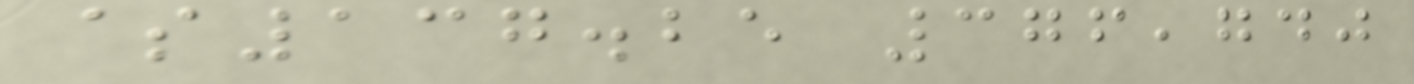$137.25 376,740
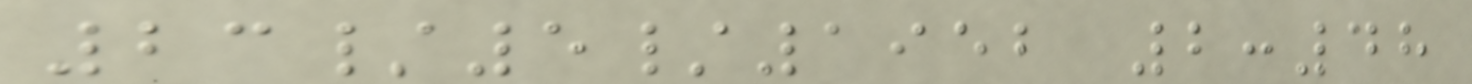23/5/1952 2:48
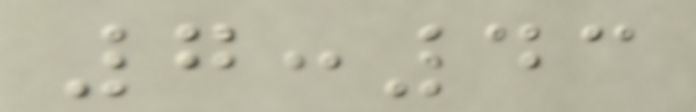7:43
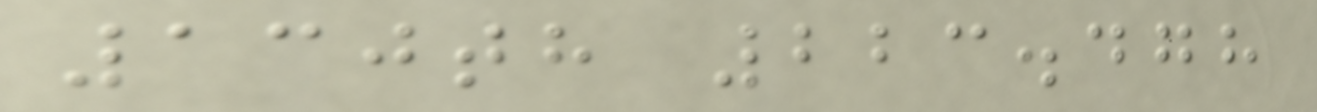130th 223.478
